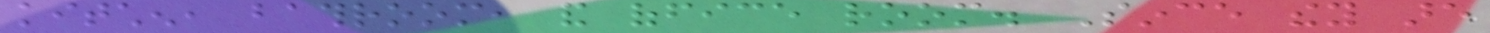kitchen, bathroom, and office room. Since they are
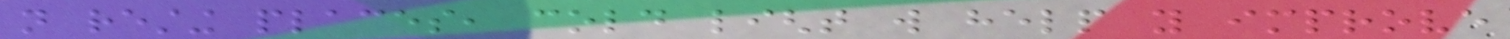not resting places, cold light will help you improve
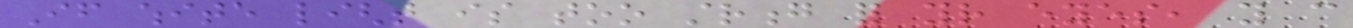If white light is too strong for your eyes, you can
